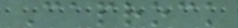Caprock
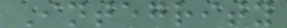Integrity
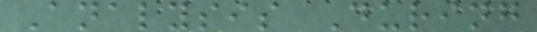Analysis During
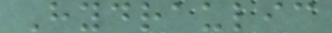Hydraulic
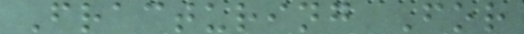Fracturing For
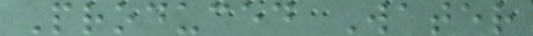Produced Water
